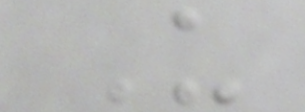U
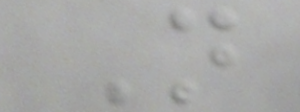N
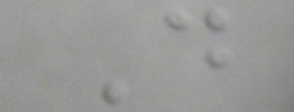D
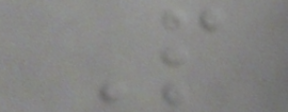P
